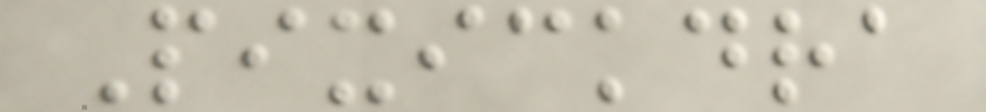Pixickdra
